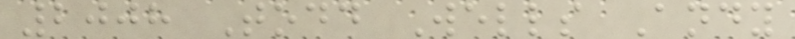2008 Todd Wells Andy
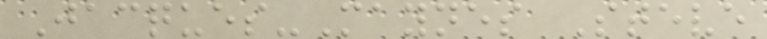Jacques-Maynes Steve
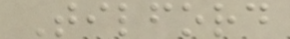Tilford
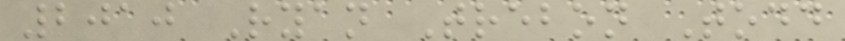2010 Ryan Trebon Todd
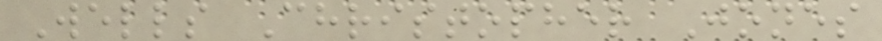Wells Christopher Jones
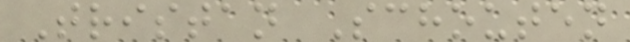Tristan Schouten
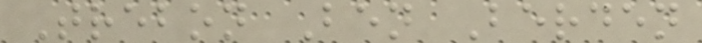Trebon Ben Berden
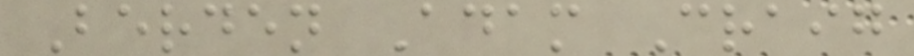Berden Adam Craig
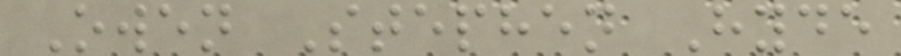Owen Stephen Hyde
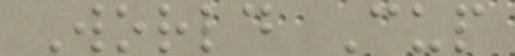World Cup
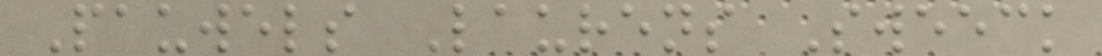Pauwels Laurens Sweeck
